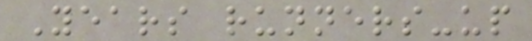Years runners-up
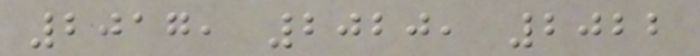2017, 2020, 2022
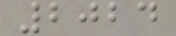2024
